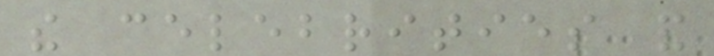the celebrities and
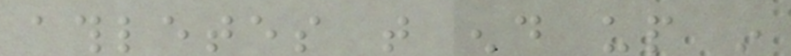athletes that end up in
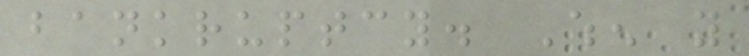bankruptcy. When you
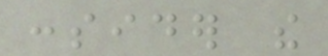consider the
